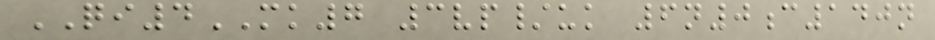QI4MK7 3vp/uk 6n0c140n
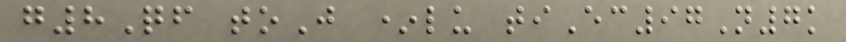g8Qf toJ *lu tiEc97N7k
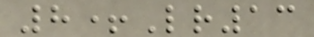8+Lr13
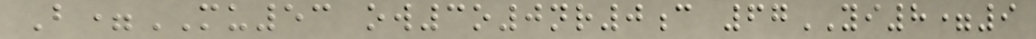B=MU53 ow3o0nr0c 67YI8=9
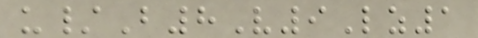u/B8V9Lz1
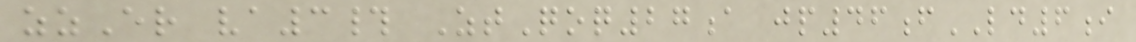zzEr va3# ZtQoq27a jp46fLD6i
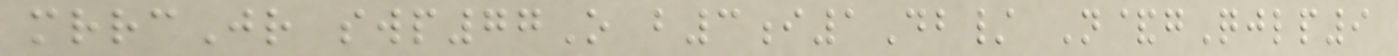mrrcJr swp77O b3i1Db/ N&gQjlp9
